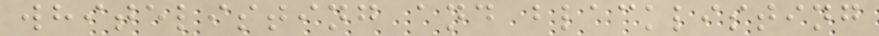whitelisting and blacklisting
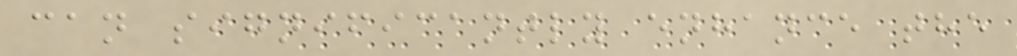can significantly enhance the
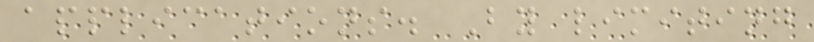applications. By limiting
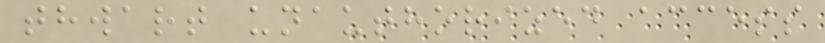thwart unauthorized access
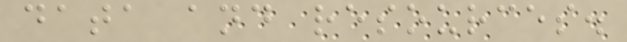data and resources.
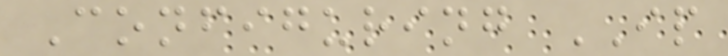Configuring IP
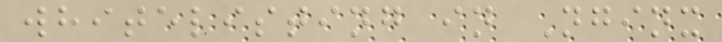whitelisting in Nginx
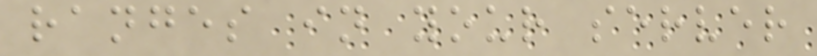ranges in your server
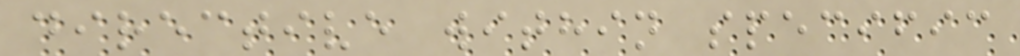directive within specific
